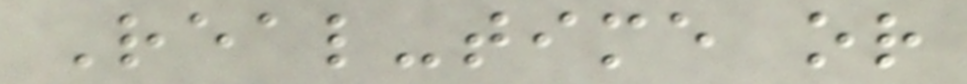Real-time or
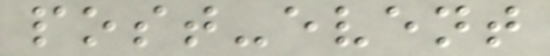post-event
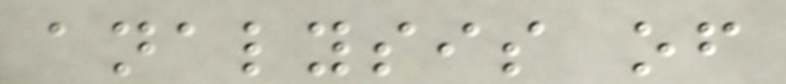analysis of
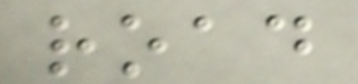road
